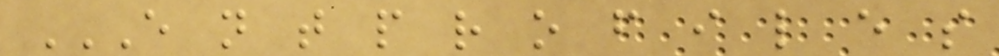E N T P R O F I L E S
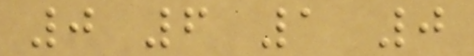0 6 1 0
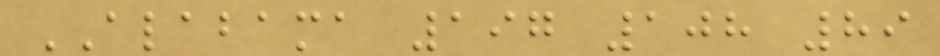ALABAMA 197 108 89
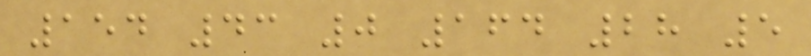154 43 0 164 28 5
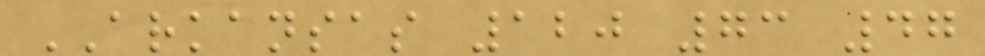ARKANSAS 120 73 47
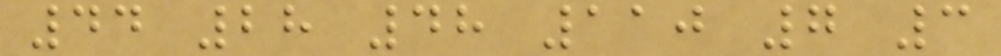44 28 48 110 7 3
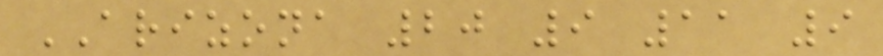ARIZONA 20 9 11 9
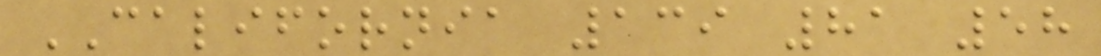CALIFORNIA 139 81 58
